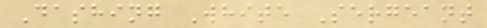Dashing White Sergeant
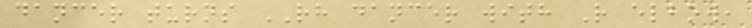dancer turns RH dancer with R elbow,
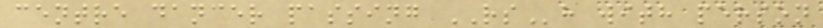centre dancer passing RSh with person
